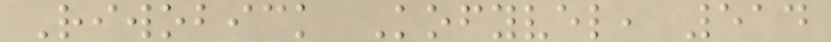Riwobick Kofyvel, 514
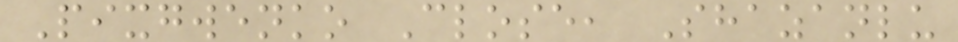Pixgwenko Close, Shazanlu
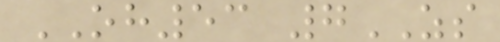OH53 7ZS
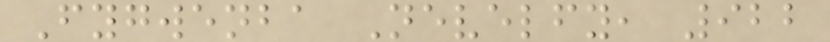Fygwenba Nevelfy, 922
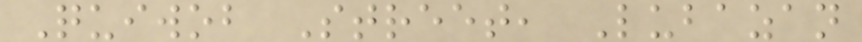Quiwob Street, Lubazan
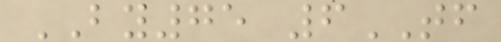BY75 6TF
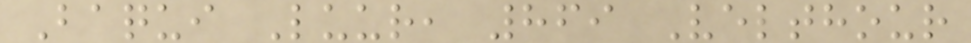Baqui Luur, 869 Velthour
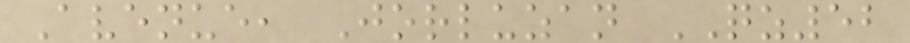Avenue, Jorluzan QZ52
